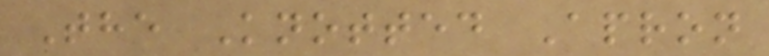The Knotted Apron
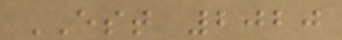EST 2020
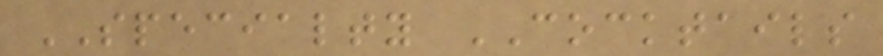SPECIALTY COCKTAILS
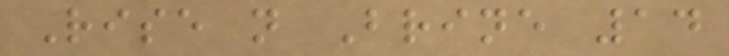Rise n Brine 14
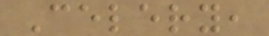Celery,
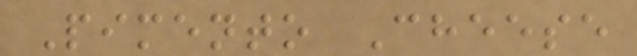Pimento Cheese
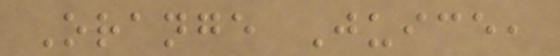Orange Juice,
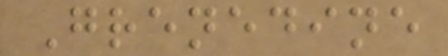Grenedine
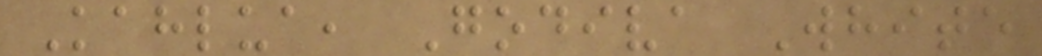Kahlua, Godiva White
